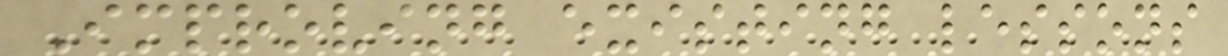Improving existing lessons
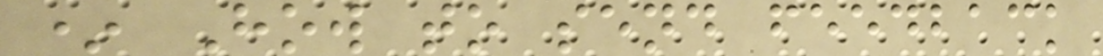* How to send feedback
